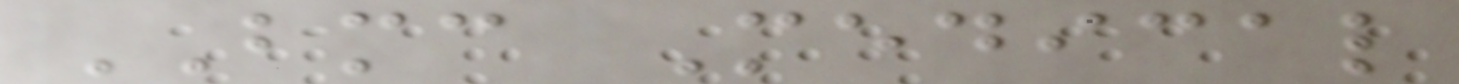BMC Medical
